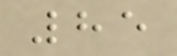85
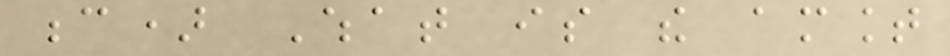c) What is the amount
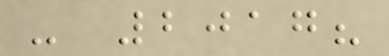- 2017?
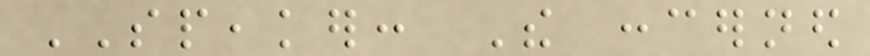SPEAKER: The concerned
